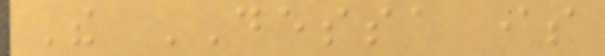The DESSA is
